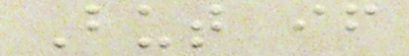But if
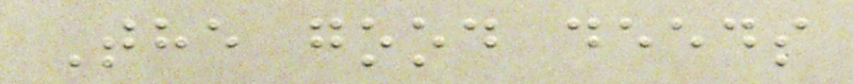The good deeds
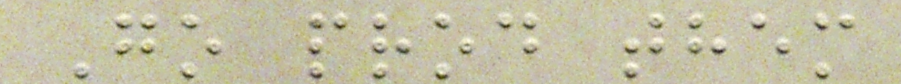Go prod them
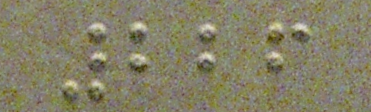226
